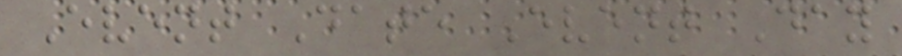Event Date Event Day
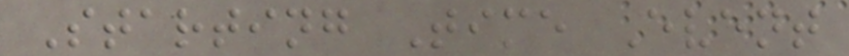Starting Time Event
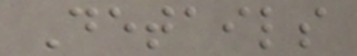Details
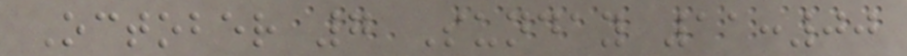October 7 Sunday 11:00
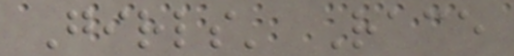Girls' Race
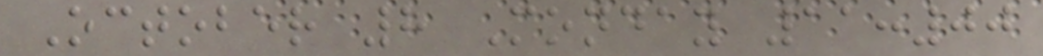October 8 Monday 11:00
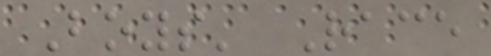Boys' Race
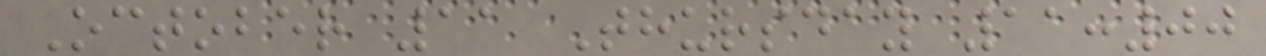October 11 Thursday 11:00
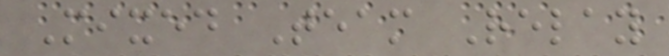Mixed Team Relay
